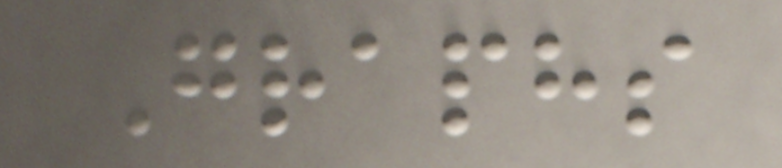Graphs
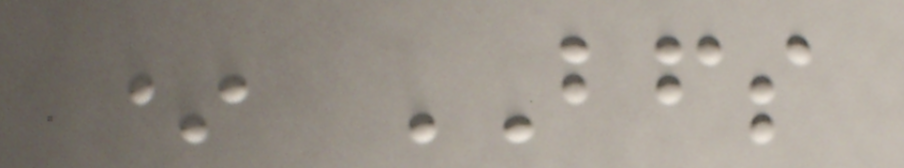* BFS
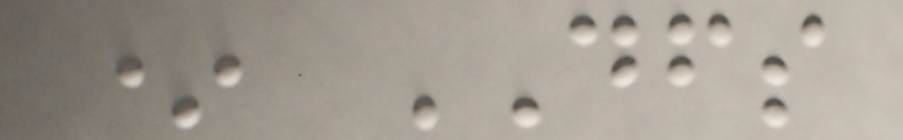* DFS
